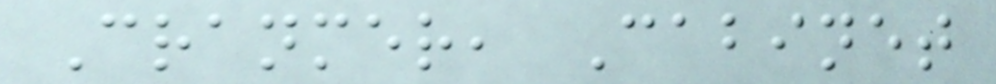Cranmer, Cabinet
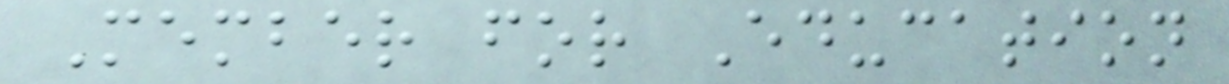Member for Education
